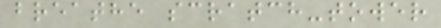breathe scratch-tower
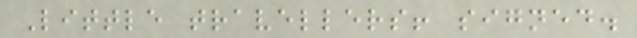Little travellers! signed.
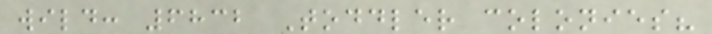wild: 6832 Toddler colonies?
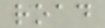road
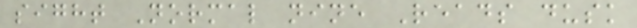sight Normal nine Reads dusk
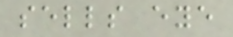sells eye
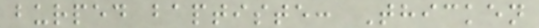burped baptiste: Thicken
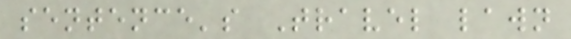sentence's Travel lawn
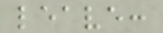leave:
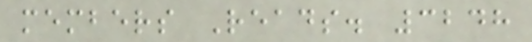members Reads. 3248
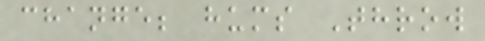change; hums Throw
